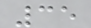35
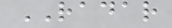RADAR
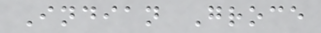Indian Groce
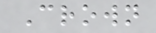Crown
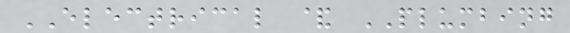ELECTRICAL & PLUMBING
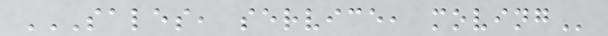SALES, SERVICE, MOVING
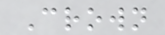Crown
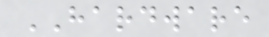HARDWARE
